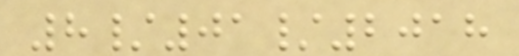8/01/2018
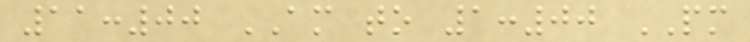11:00 AM to 1:00 PM
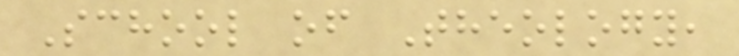School of Theology,
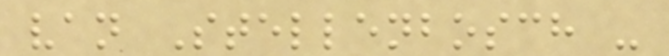van Stellenbosch -
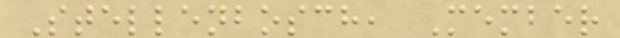Stellenbosch, Member
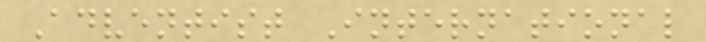Adventist International
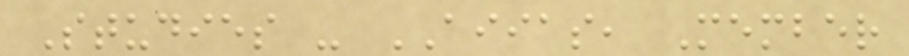Studies - AIIAS, Member
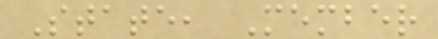State, Member
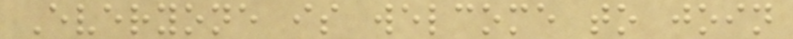Everyone is welcome to join
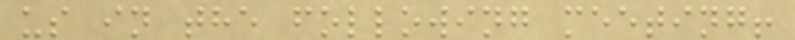us in the following meeting!
